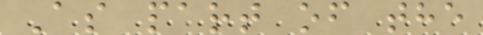As part of the
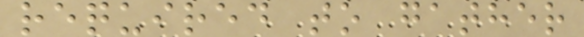required to gather
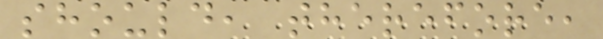should, therefore,
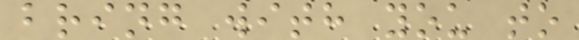bring with you to
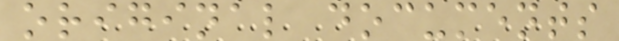original documents
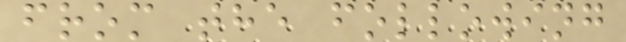from the following
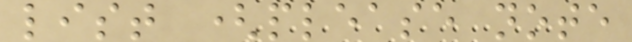list (please note
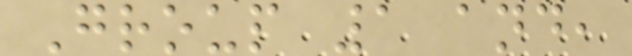Group 1 and,
